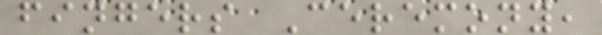fingers Ceremony,
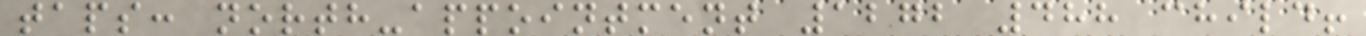taps: north-appointment 1272 488 child!
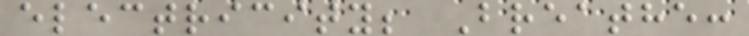electricity; Breathe:
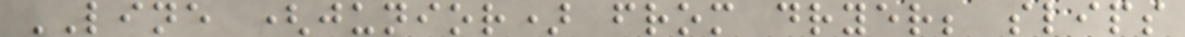LINE (junior) from dryer; slips
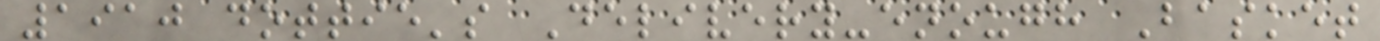1910 dottie's Delivery-enough Basket
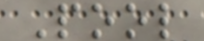Pool
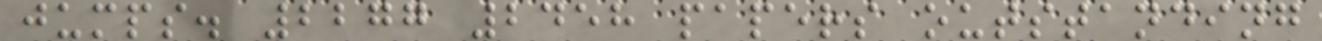jumps. 2277 2458 papers outstanding
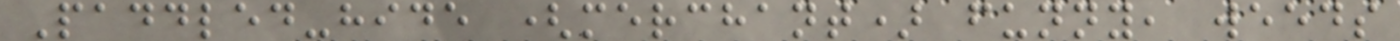Paddled-hide (merchant) funny, weeds
